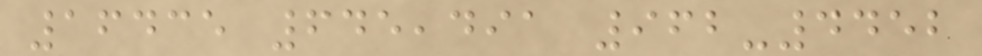16435 645,491 962-4452
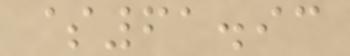$61.93
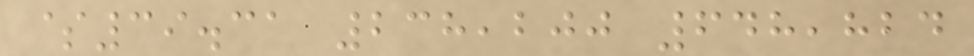$39.31 238,200 648,824
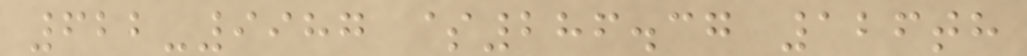622-9987 $286.37 126th
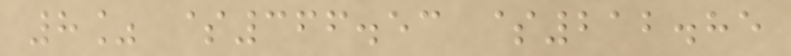8% $366.53 $212.85
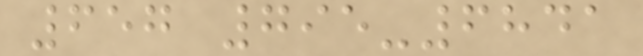657 795-6841
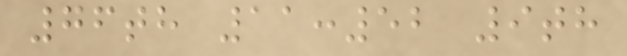76th 11:52 9th
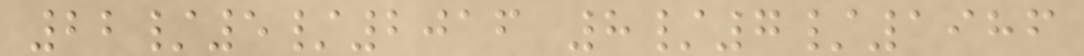22/5/2016 8/7/1986
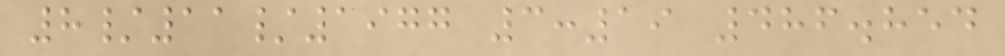8/11/1977 3:19 486.854
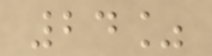24%
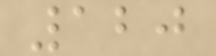120
